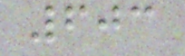603
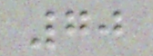70
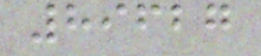89627
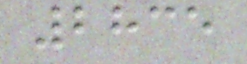2835
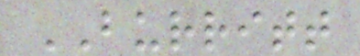BURRITT
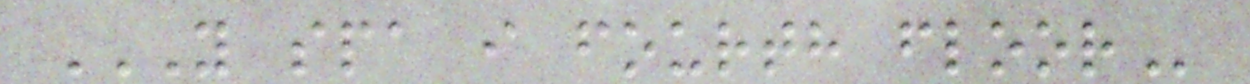Y SPA I FOURTH FLOOR
